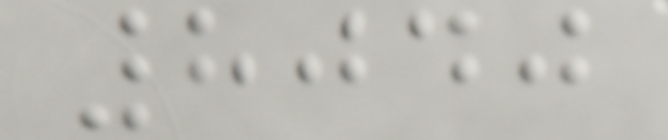8040
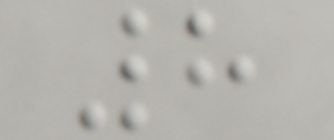8
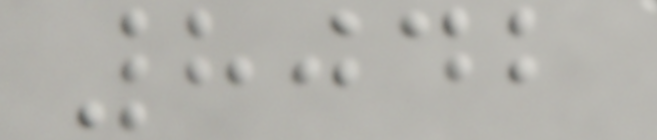8042
